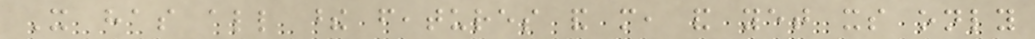It has all these features and more, and yet its only
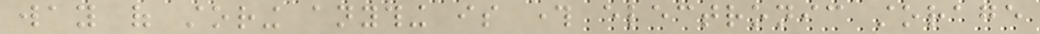way of storing anything is through electronic storage
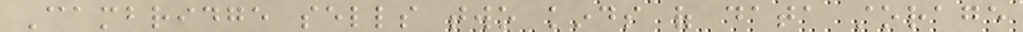Cambridge sells two kinds of data storage
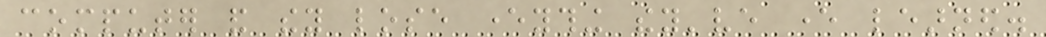computer and they lose everything they've ever learned.
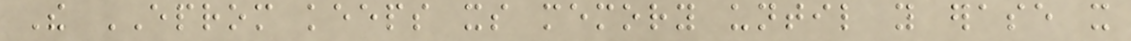The EPROM keeps its memory until you erase it
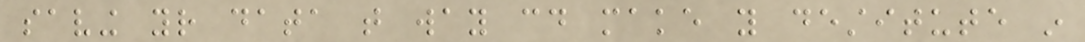saving your data that way could make you destitute in
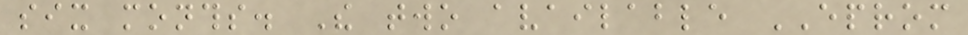six months. The two available EPROM
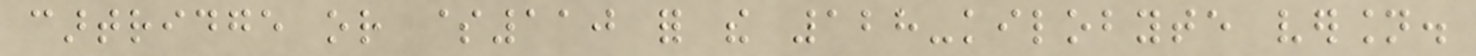cartridge or $110 for the 128-kilobyte version.
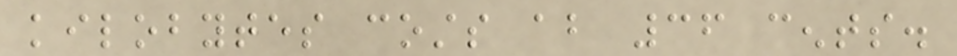kilobytes costs about 36 cents.
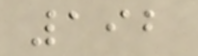192
